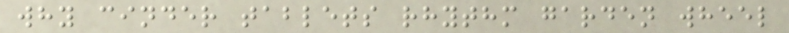why cinder tablets rhythm garden wheel
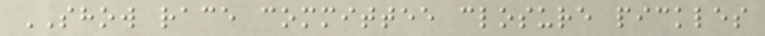SHOW race committee closure pickles
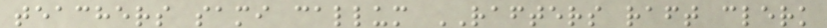teachers sami callum RAFTERS raft clerk
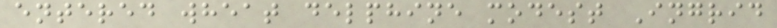entered wheat delphine modest Ingrid
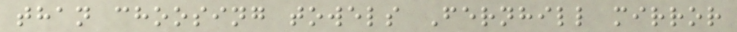than choosing towels Fernhill mirror
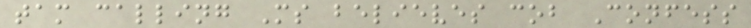tam calling Ms believes cob Confess
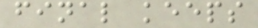final keeps
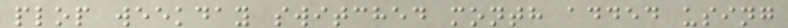plop weekday switched month added using
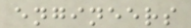engineers
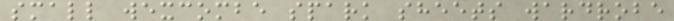small wexcombe spark sheets wardrobe
